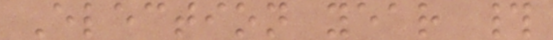Election year #
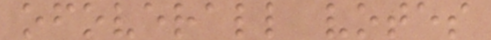ofoverall votes
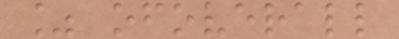% ofoverall
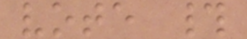vote #
